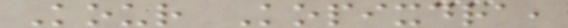Kour Kopixdra,
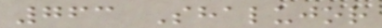763 Shalujor
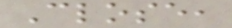Close,
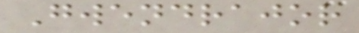Gwendrajor
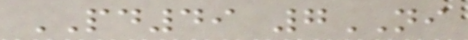PD49 7NI
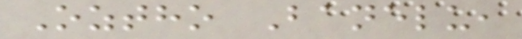Oztho Banelu,
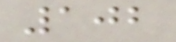102
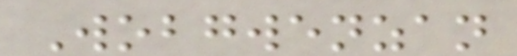Wobgwenzan
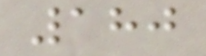180
